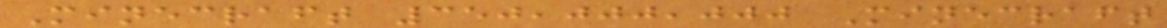Minecraft 350,000,000 Minecraft
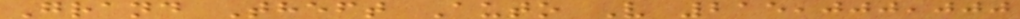Grand Theft Auto V 215,000,000
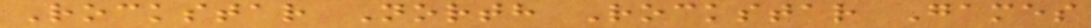Rockstar North Rockstar Games
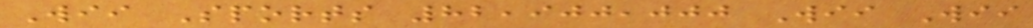Wii Sports 82,900,000 Wii Wii
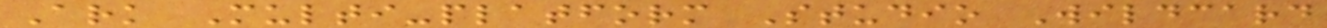Ark Multi-platform Studio Wildcard
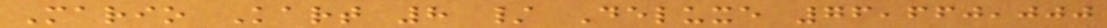Mario Kart 8 / Deluxe 76,660,000
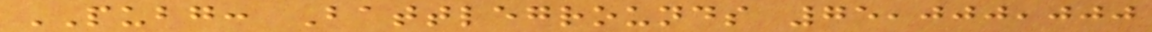PUBG: Battlegrounds 75,000,000
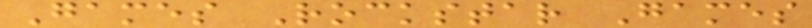Games Rockstar Games
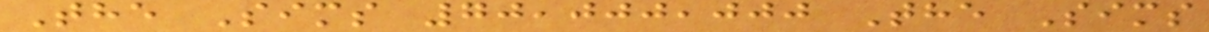The Sims 70,000,000 The Sims
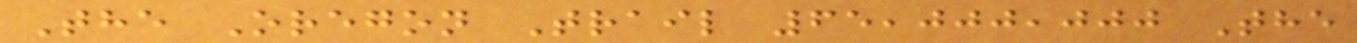The Oregon Trail 65,000,000 The
